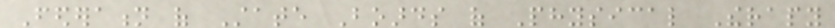Federation of State Boards of Physical Therapy
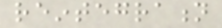reintegration
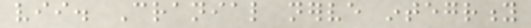vii. Cranial nerve integrity
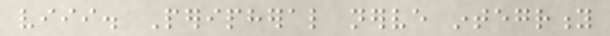viii. Peripheral nerve integrity
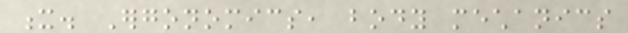x. Ergonomics, body mechanics
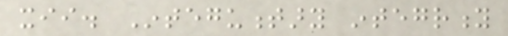xii. Integumentary integrity
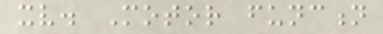xv. Motor function
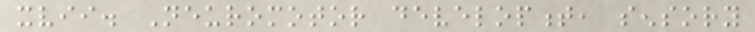xvii. Neuromotor development, sensory
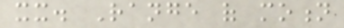xx. Range of motion
